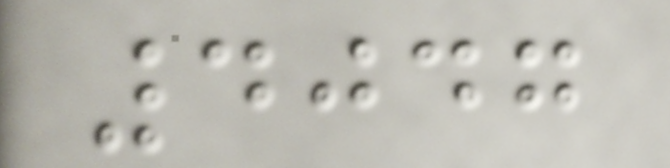4047
